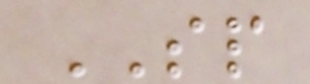SP
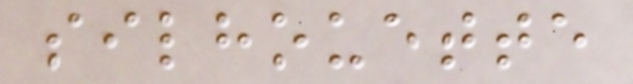silhouette
